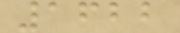1622
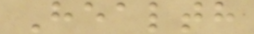Health
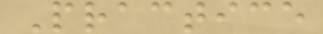Practice
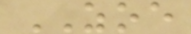ZOE
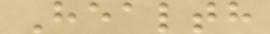Health
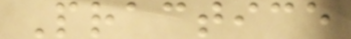Practice
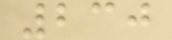230
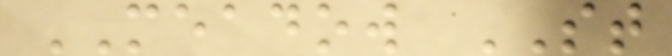MEADOW ST
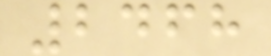2468
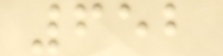652
